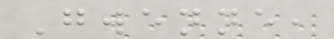Gwenne,
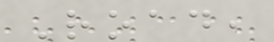Road,
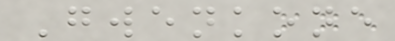Gwenkone
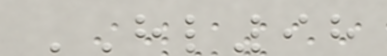HL98
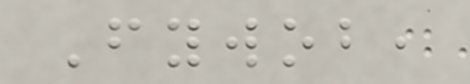Fywob,
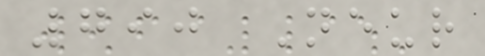790 Neur
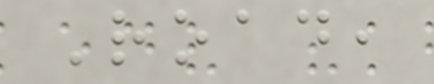Road,
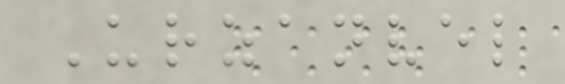Urzanvel
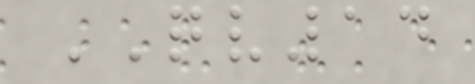QV14
